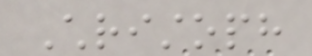Christoph
